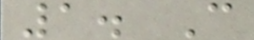1. C
